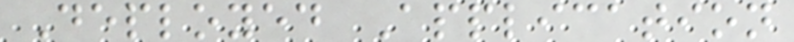Deployed Application
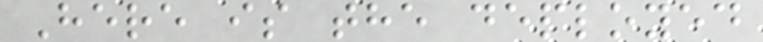Here is the deployed
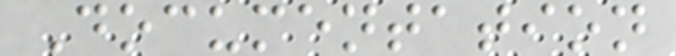Documentation
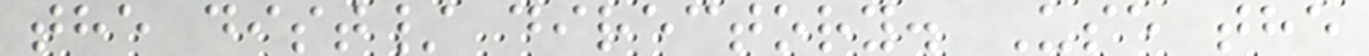the dist/ directory. Use the
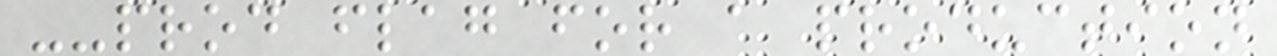--prod flag for a production
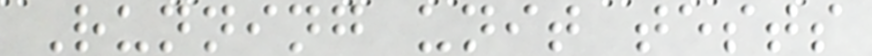Running unit tests
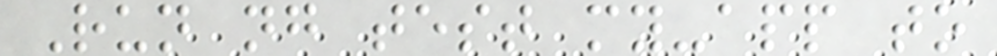Run ng test my-app to
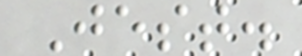Jest.
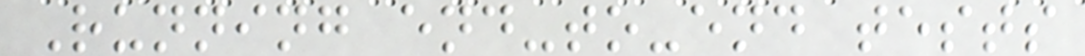Running end-to-end tests
